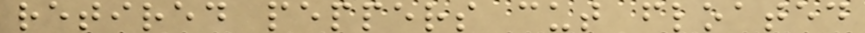retired peppers cut floated
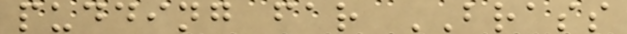pudding far BRASS
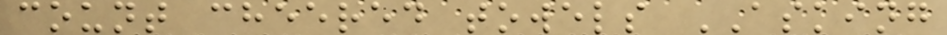count cheered towels ASKING
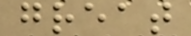great
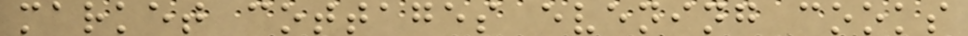market cottages evening cooks
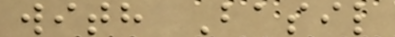with Basil
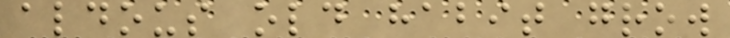aldous old habit grow
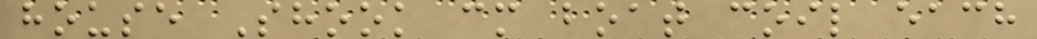house Shook cm boat coil each
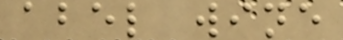abel wine
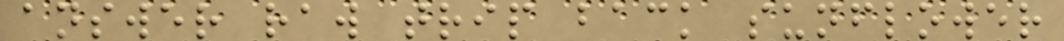answer raw trip back sunflower
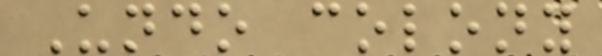Undo colony
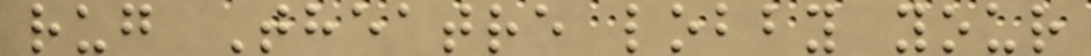rug Theatre lobby your
